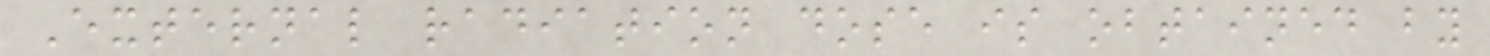External radiation dose is obtained by
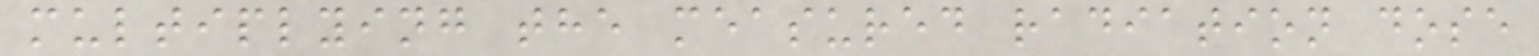multiplying the measured radiation dose
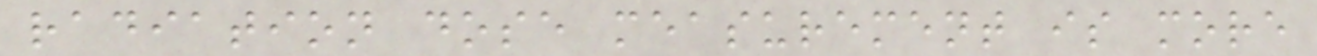radiation dose measurement is more
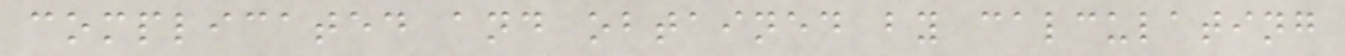complicated and obtained by calculating
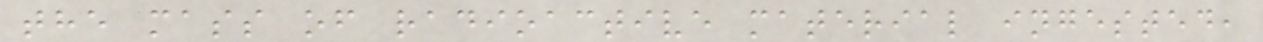the mass of radioactive material ingested,
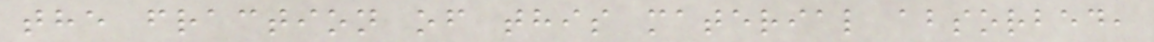the fraction of this material absorbed,
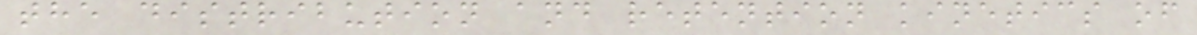the distribution and retention kinetics of
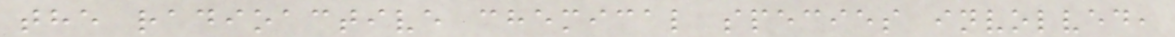the radioactive chemical species involved,
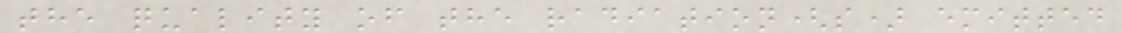the quality of the radiation(s) emitted
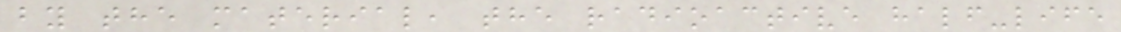by the material, the radioactive half-life
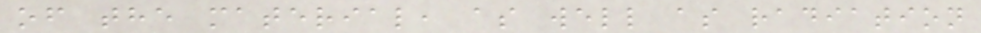of the material, as well as radiation
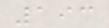193
